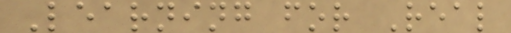Learning for Real
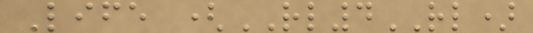Life (RL4RL)
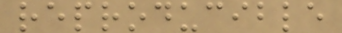reproducible
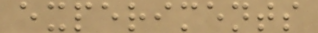experiments
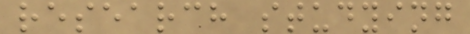research studying
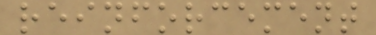reinforcement
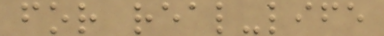for real-life
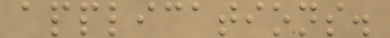applications.
